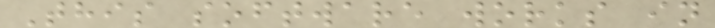This software works in
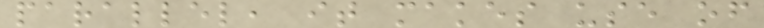parallel, it makes use of
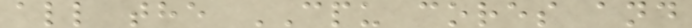all the CPU cores and
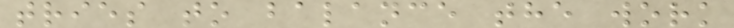tries to balance the work
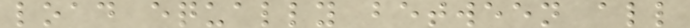load equally between all
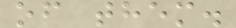of them.
